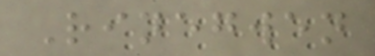Rinegwen
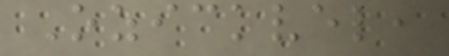Ozickvel,
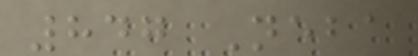847 Neba
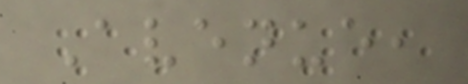Avenue,
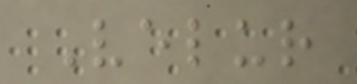Velur
